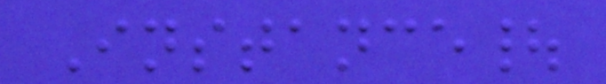Instance|
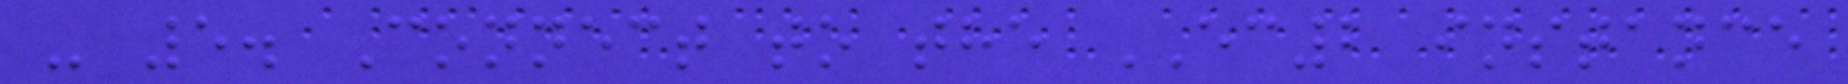- 5. Connect to the EC2 instance
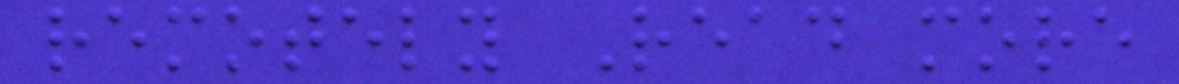remotely Read more
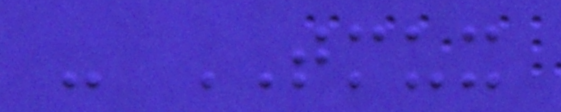- TMUX
